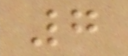7
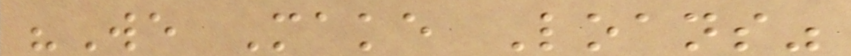"We Make Loans"
